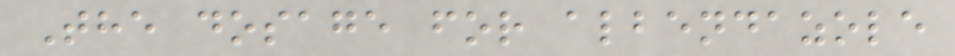The dosage for albendazole
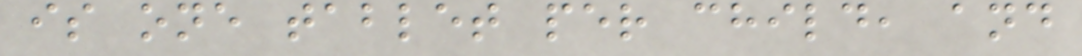is one tablet per child, and
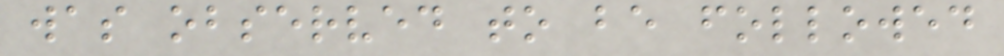was observed to be followed
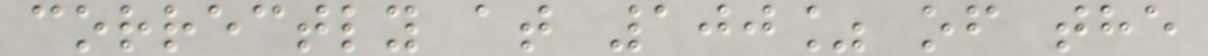correctly at 100% of the
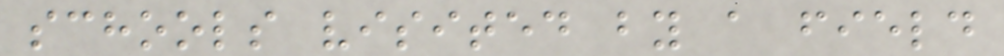schools visited by a field
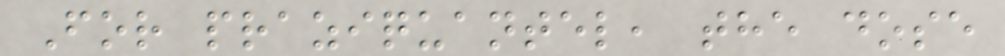For praziquantel, the dose
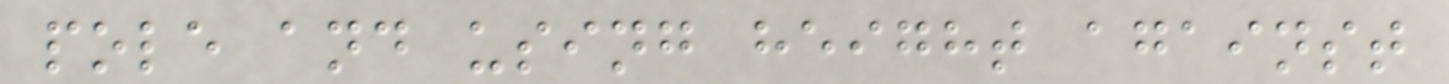pole and using height against
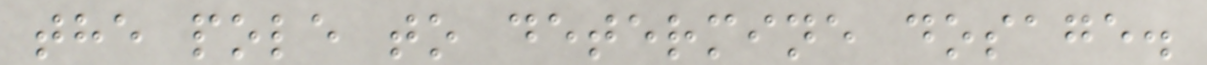the pole to determine dosage.
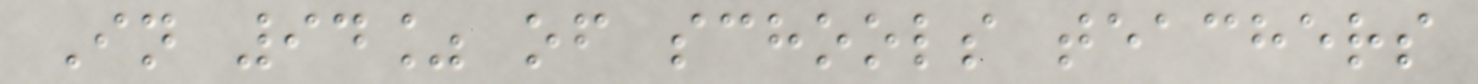In 94% of schools teachers
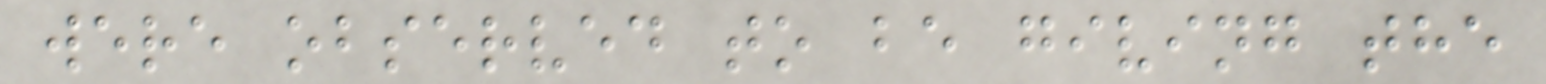were observed to be giving the
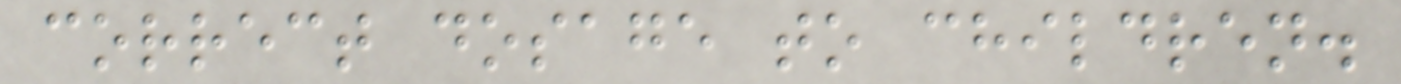correct dosage to children.
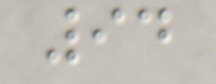94
